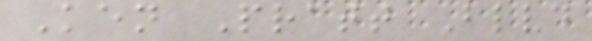Ken Pratt Blvd
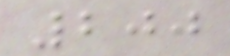200
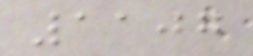1107
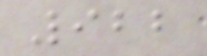922
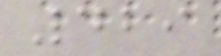429
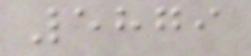5879
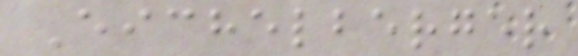Eichelberger
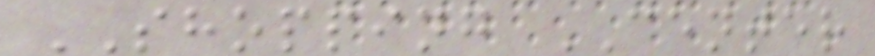SHOPPING CENTER
